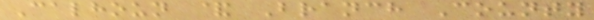Calhoun & Branch County
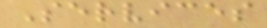Services
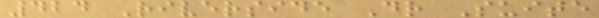424 Riverside Dr Suite
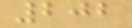202
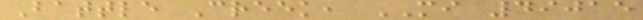Battle Creek, MI 49015
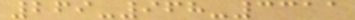269-968-3311
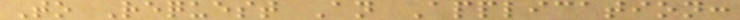To Request An Application:
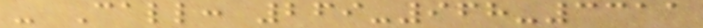- Call: 269-968-3311
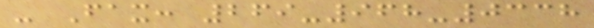- Fax: 269-968-0338
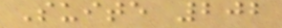Suite 202
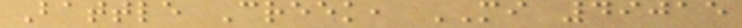Battle Creek, MI 49015
